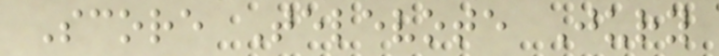Score Televote Jury
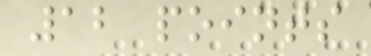12 points
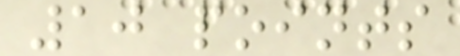10 points
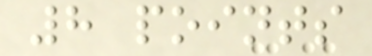8 points
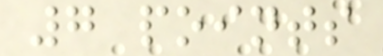7 points
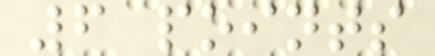6 points
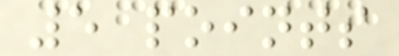5 points
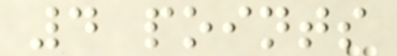4 points
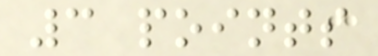3 points
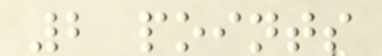2 points
